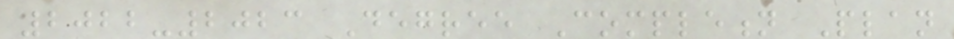2022-2023 Degree Completion Plan
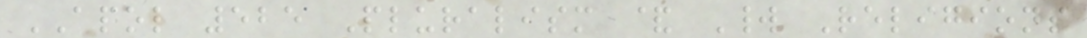APOL 525 Pluralism & World Religions
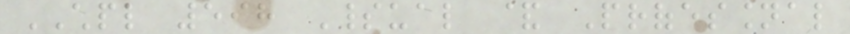CHPL 598 Spiritual & Professional
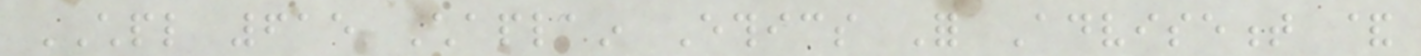CHPL 615 Chaplain Ethics For Advisement &
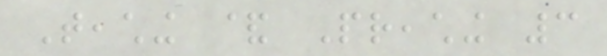Teaching & Preaching 3
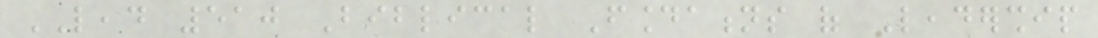LEAD 510 Biblical Foundations of Leadership
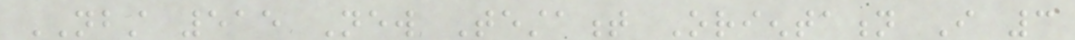NBST 515 New Testament Orientation I 3
